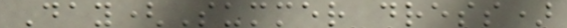Day(Summer dress)
